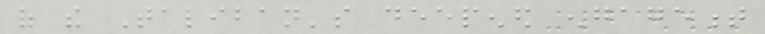of the Taliban's deepened engagement
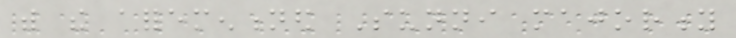with the aforementioned Sunni majority
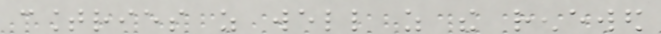countries as well as the renewed
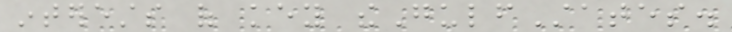interests of key theGulfStates.
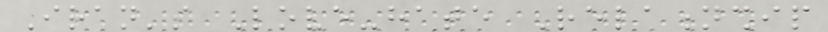Iran's Love-hate Relationship
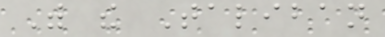With the Taliban
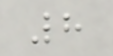8
